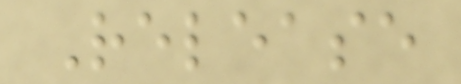Release
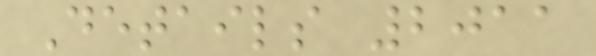Details 2011
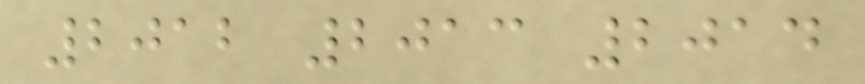2012 2013 2014
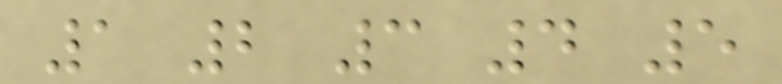1 2 3 4 5
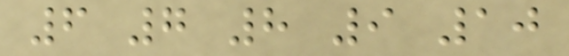6 7 8 9 10
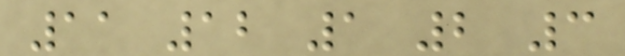11 12 1 2 3
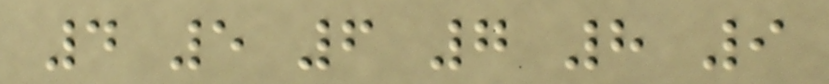4 5 6 7 8 9
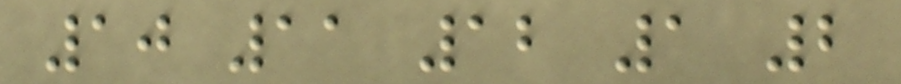10 11 12 1 2
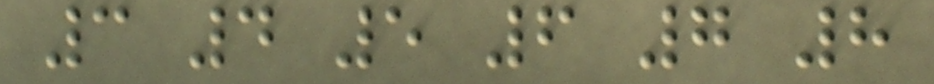3 4 5 6 7 8
